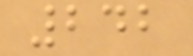242
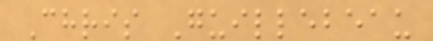Chris Guillebeau
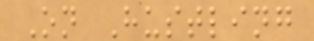On Hustling
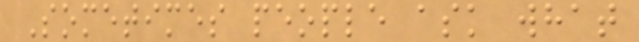Sometimes people ask what
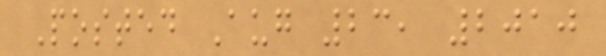Posted Aug 23, 2010
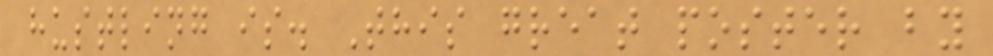hustling is. This great poster by
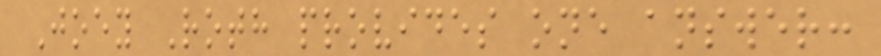Joey Roth provides one answer:
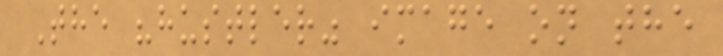The "hustler" image on the
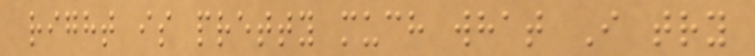right is pretty much what I try
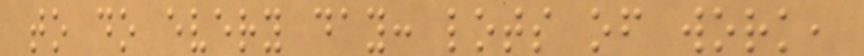to do every day: lots of work,
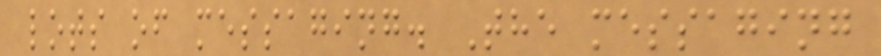lots of messaging. The messaging
